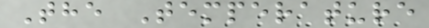The Temperature
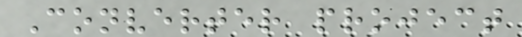Converter project
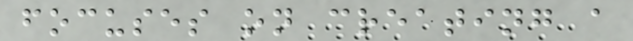focuses on creating a
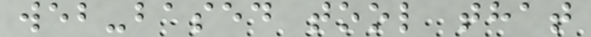web-based tool that
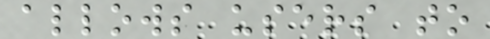allows users to
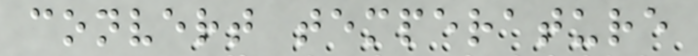convert temperature
